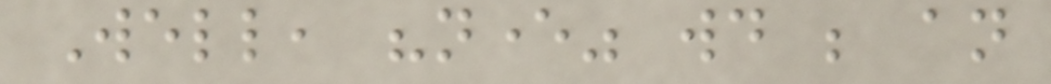Well, "never" would be an
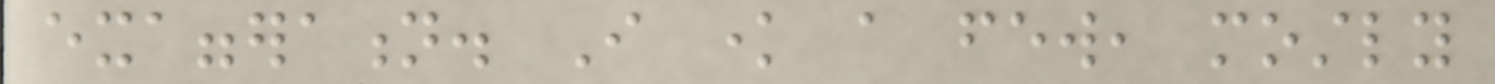exaggeration. I know a few, mostly
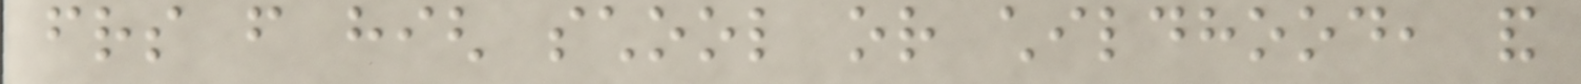friends from high school or childhood, and
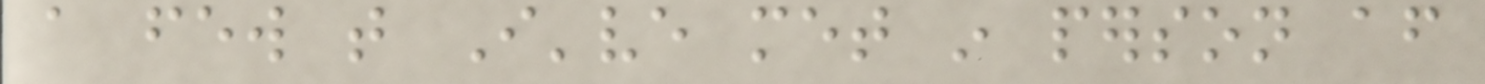a few that I've met in person after
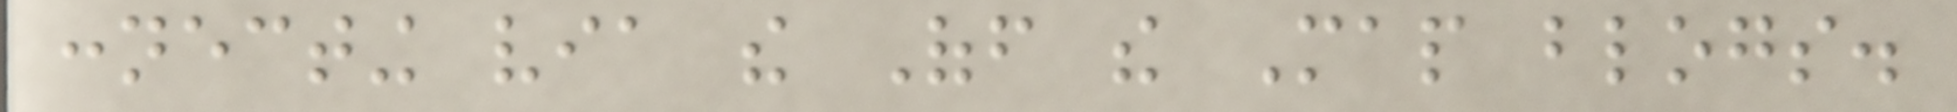connecting via the Off the Map blogs.
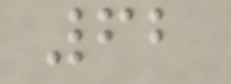62
